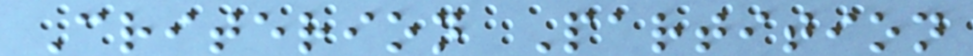Criterion Partition
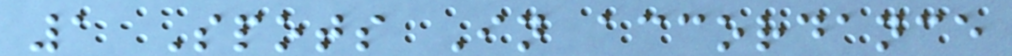1 Spots In accordance
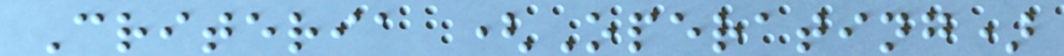Criteria (Operating)
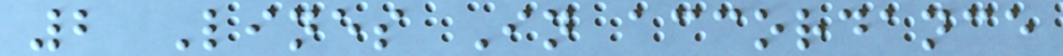2 Lines In accordance
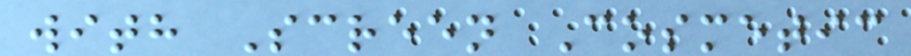with Screen Cosmetic
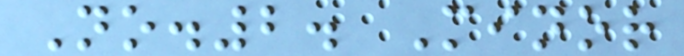No.2. Minor
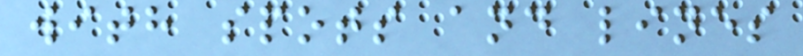with spots and lines
